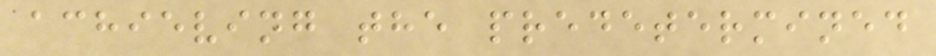achieving the predetermined
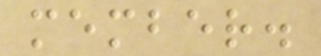member.
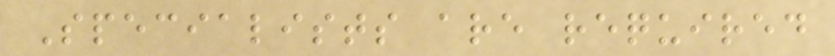Specialists are required
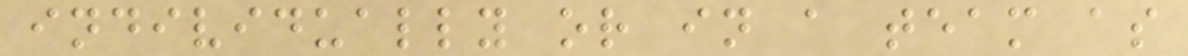individually or in a team as
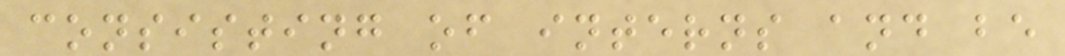consisting of interns and be
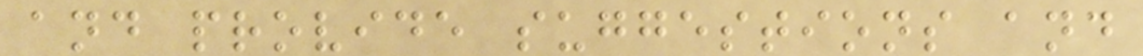and provide suggestions and
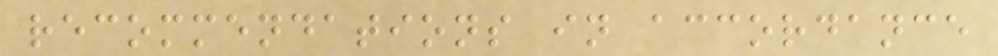recommendations in accordance
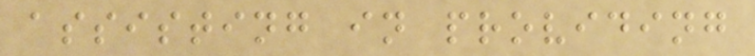assisting in providing
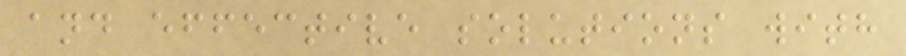and effective solutions with
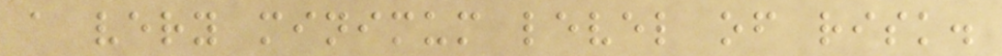a very minimum level of risk.
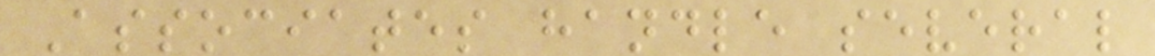Associates handle several
